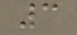3
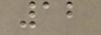12
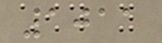1011
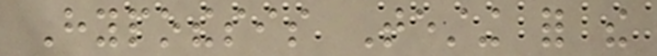Hypothesis Testing for the
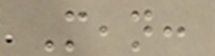Mean:
